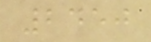2450
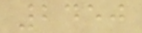2450
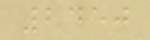2450
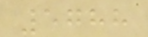5788
